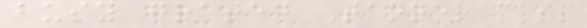busy grated Tanner cass
